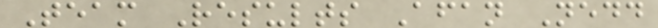Team Results Afan Nedd
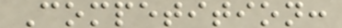Competition:
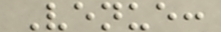Venue:
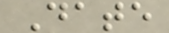Date
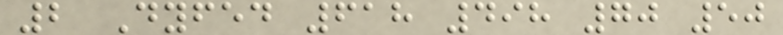2 Dyfed 618 498 70 50
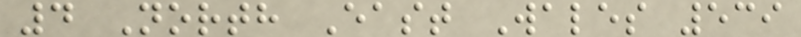4 North East Wales 539
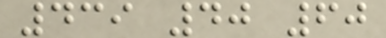439 40 60
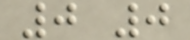0 0
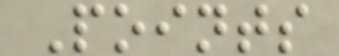Points
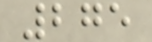275
